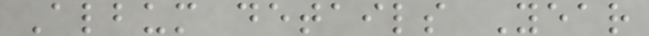Album details Year
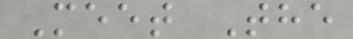Meet The
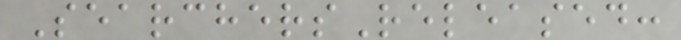SearchersReleased:
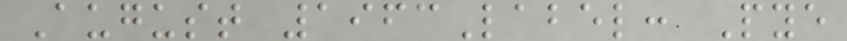August 1963Label: Pye
